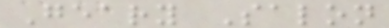Geary Salon
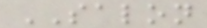SALON
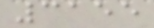3155
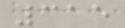315
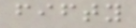fifty
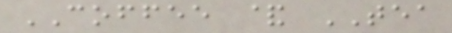COFFEE & TEA
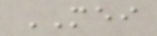MEI
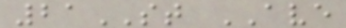21ST AVE
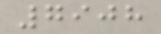7908
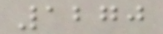1270
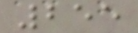255
